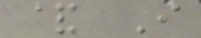& I
